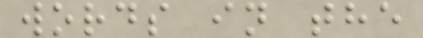words in the
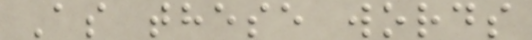As these words
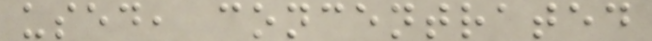used, concentrated
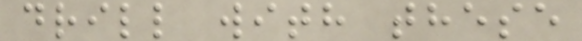drill with these
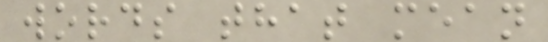words that mean
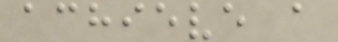achieve a
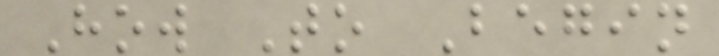How To Begin
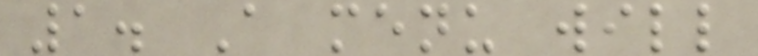1. A menu will
